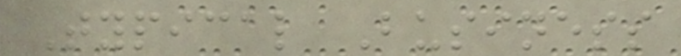Typical Business
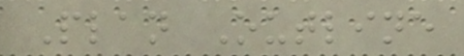Plan Outline
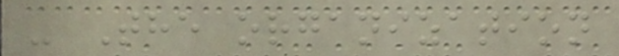- The organization
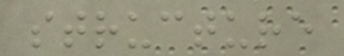structure
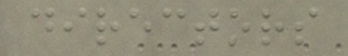directors
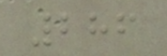286
